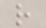r
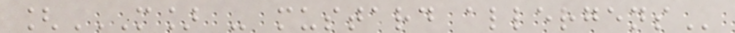[M] - MUSTARD ALLERGENS
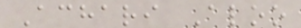Achari Aloo
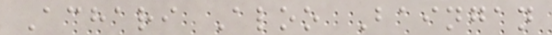Achari Aloo Baingan
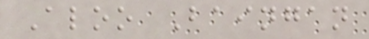Aloo Baingan
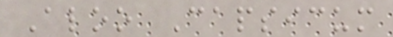Aloo Capsicum
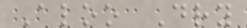Aloo Dry
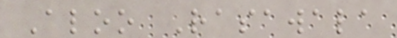Aloo Rasawala
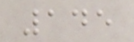145
